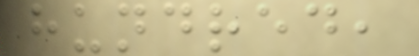hundred,
